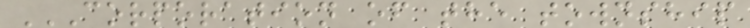CORPORATION OF THE TOWNSHIP
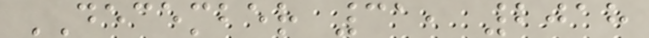DECEMBER 31, 2018
